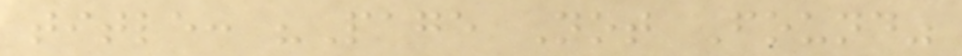title: "Page Not Found"
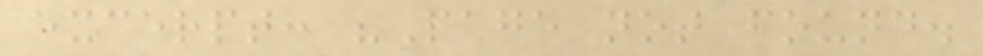excerpt: "Page not found.
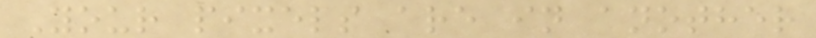Your pixels are in another
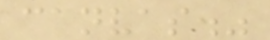canvas."
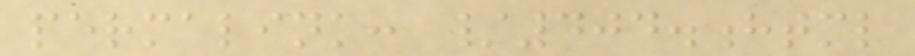permalink: /404.html
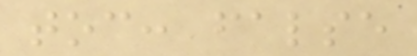toc: false
